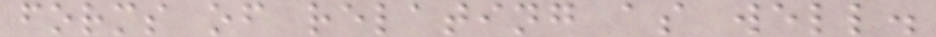forms of relating as well.
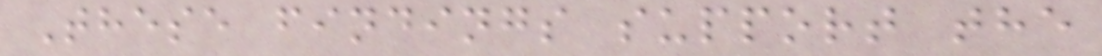These findings support the
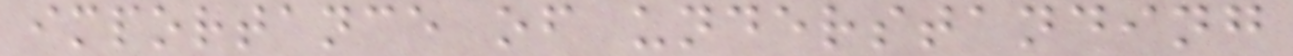importance of understanding
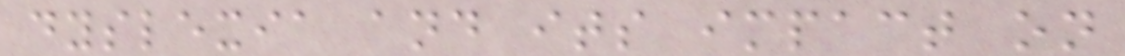dyslexia and its impact on
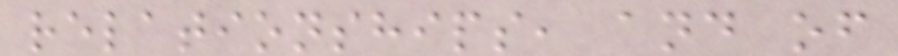relationships, and of
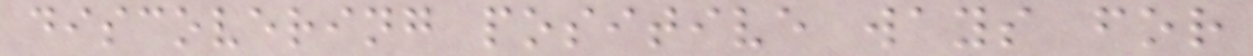discovering positive ways for
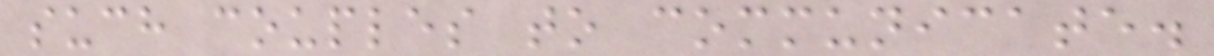such couples to communicate.
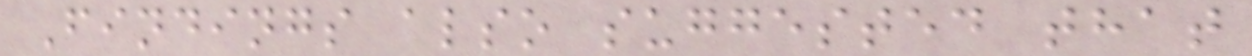Findings also suggested that
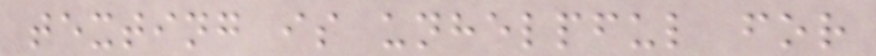texting is unhelpful for
